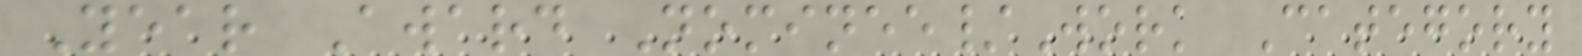Year Award Nominee/Work Category
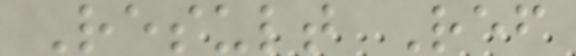Result Ref
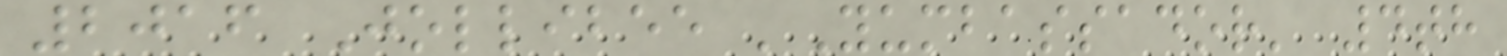2016 Jollibee 'Yumbassador' 4th
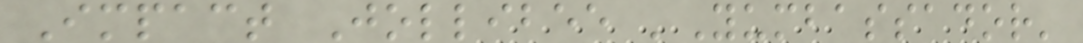Impact Jollibee 'Yumbassador'
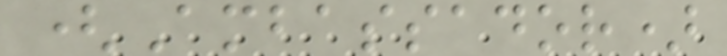(Ambassador)
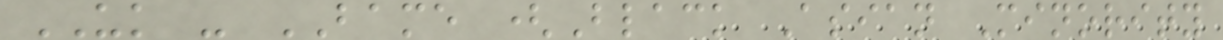UK - BAME (Black Asian Minority
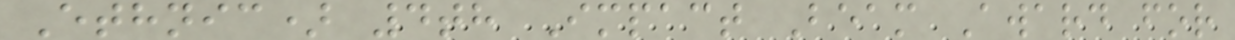Ethnic) 4th Impact Beam Award for
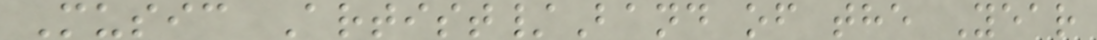Music Artist/Band of the Year
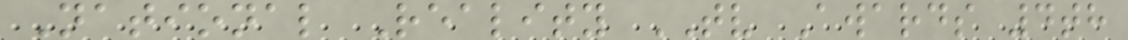National Reality TV Awards 4th
